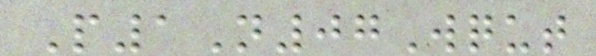P1N07Wqut
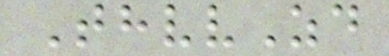ThvvZd
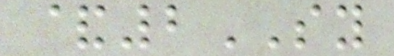&2SY
